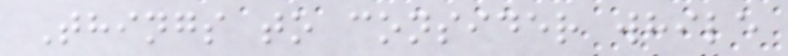Things to consider while
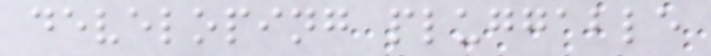developing pluggable
